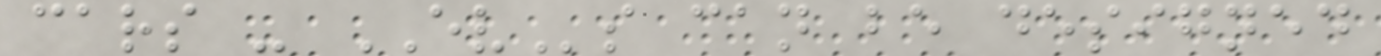cars - EVs can be designed
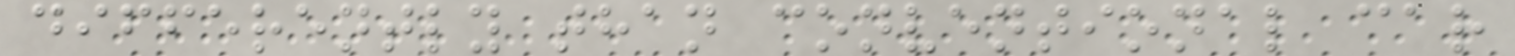differently than conventional car
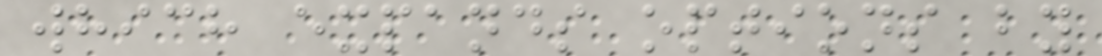which expands options by
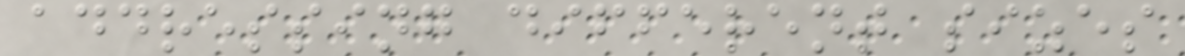addressing different sizes
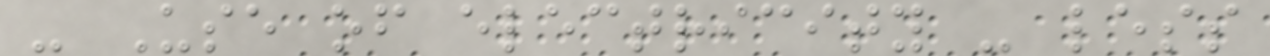- Use of electricity - less
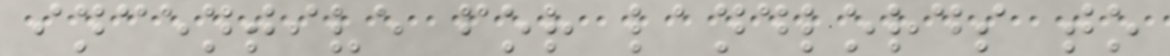incentive for landlords to
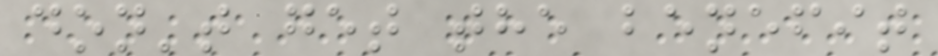don't get the benefit
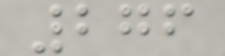276
